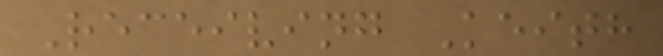Receiving Keith
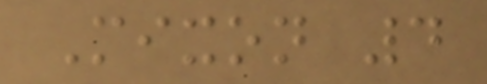Mixon 4
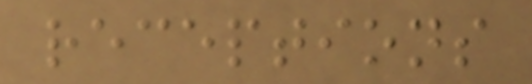receptions
